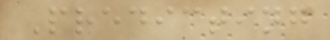Predicting
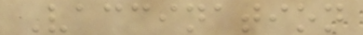Vaccination
